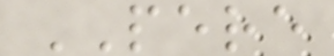PERE
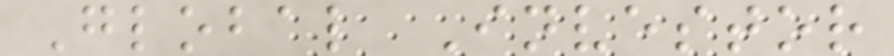Global Investor
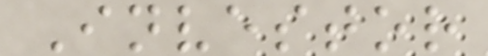Investor
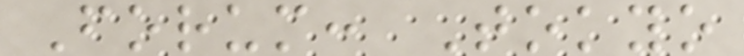Forum: Tokyo
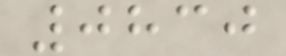0830
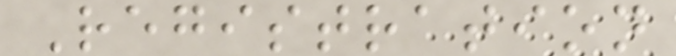Registration
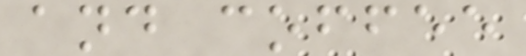and coffee
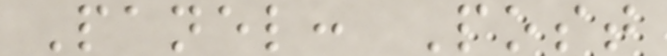Panel: Post
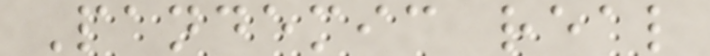Pandemic real
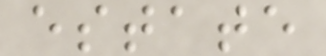estate
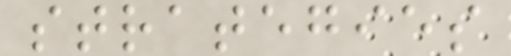strategies
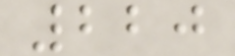220
